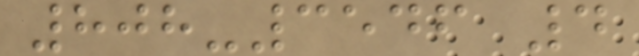808-3546 4
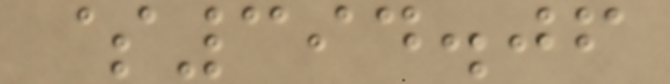$394.06
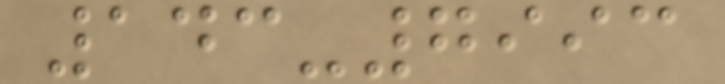143-7993
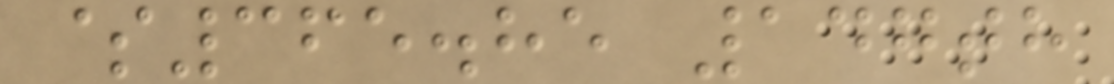$365.85 147th
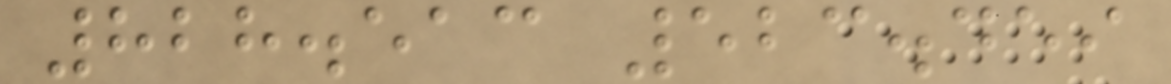828.513 523.459
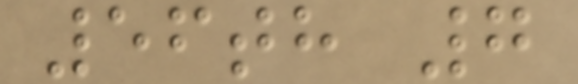56th 7
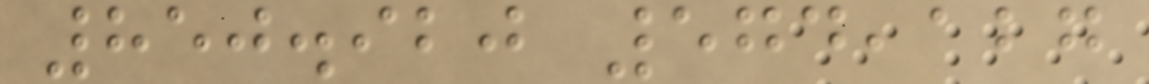850.920 574,127
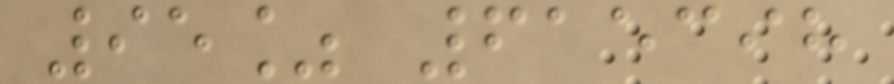95% 615398
